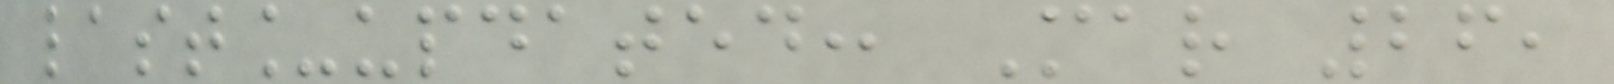last_updated: Mar 26,
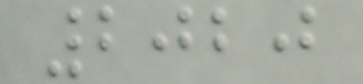2020
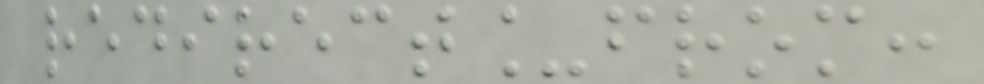redirect_from:
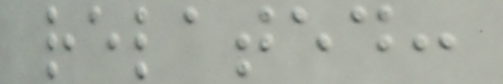related:
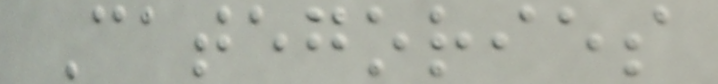Categories
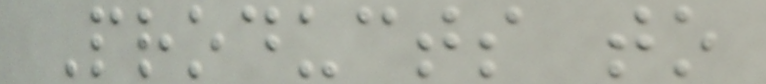Products to
